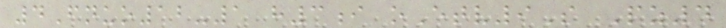4Fnuo12-1 h3i oEtv9S Pz4
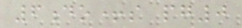6do+s pg0
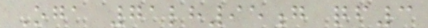Oga 71lh95g qf3
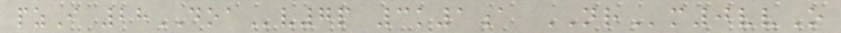pzI 28DOAv7p 3k1a NRm0vvO
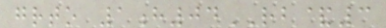grto 1h04RB&3
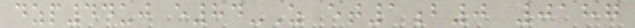dzp44uj e84-Z et1b0 0187
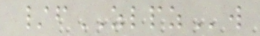/fZLPZw
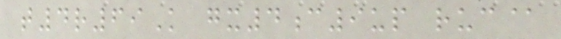t4r69K gx4c9up ruc@
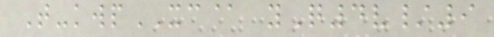T-kwpXC@ yQ4v/9
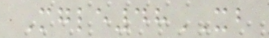Mgle48XB
